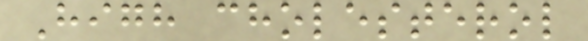High cholesterol
